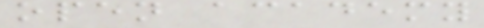open academy
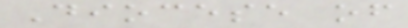Diocese of
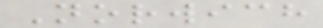Norwich
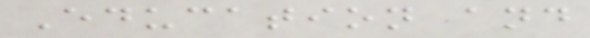Education and
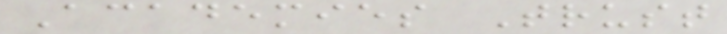Academies Trust
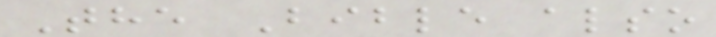The Bible also
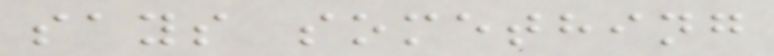says something
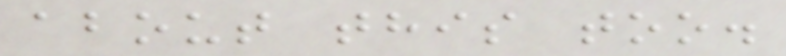about this too.
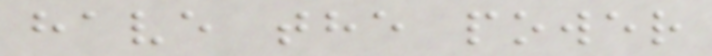have the power
